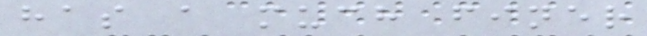has a much finer
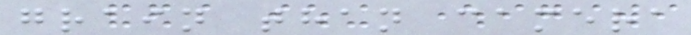grain than camera
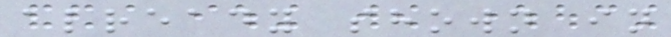already shown in
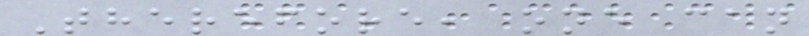Therefore, one can
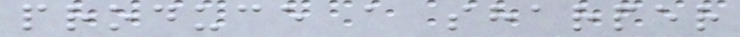produce a sharper
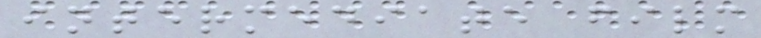intermediate film
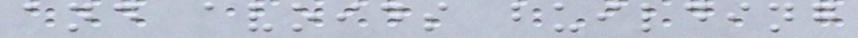and avoids building
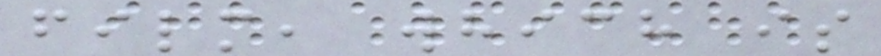film, which is
